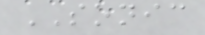SONIC
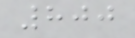800
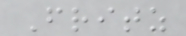Fritz
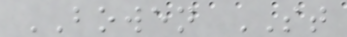BOWEN ST
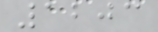1203
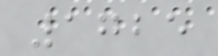1725
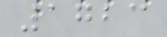1723
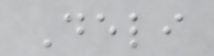Deli
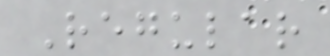Regular
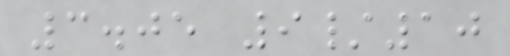3.05 9/10
